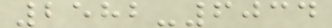2582-6034
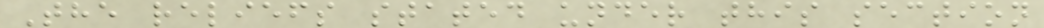The reliefs stated under this section
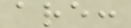are:
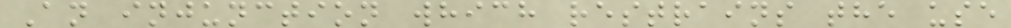An injunction which restrains the use
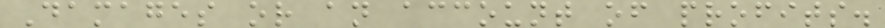Damages or an account of profits.
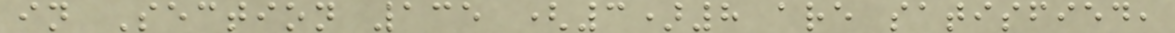in Section 135 (3)8 are satisfied,
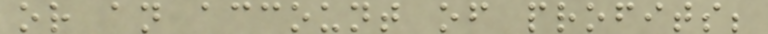or an account of profits;
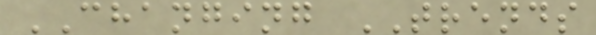CHANGING TRENDS
